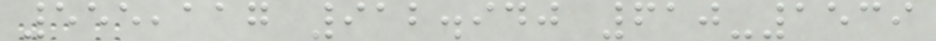555,117 912.940 610-1539
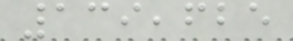139,625
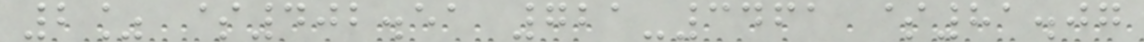2% $402.51 721-3461 $81.07
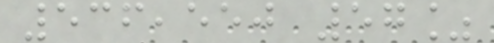536,550 57%
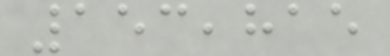153,815
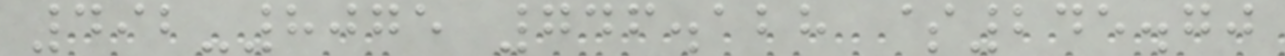492-8075 746.128 $245.70
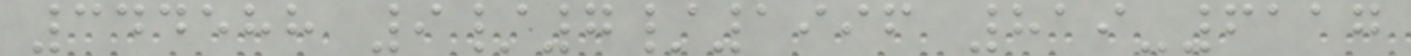344588 9/7/1996 819-6117
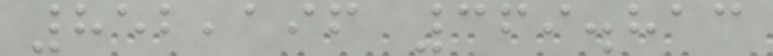852,196 369.813
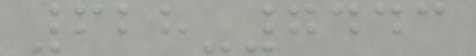628-7443
